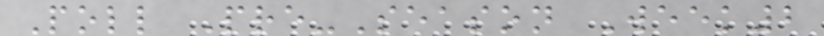Poll Pre-Season Week2
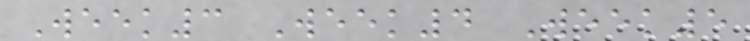Week3 Week4 Week5
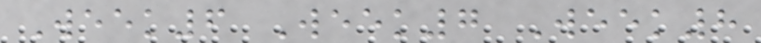Week6 Week7 Week8
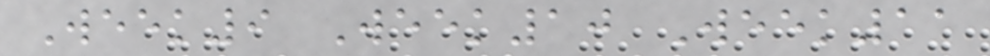Week9 Week10 Week11
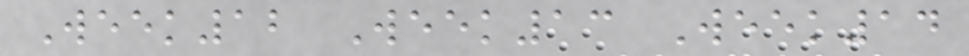Week12 Week13 Week14
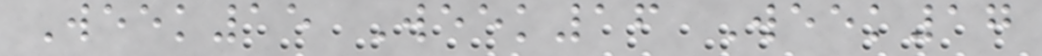Week15 Week16 Week17
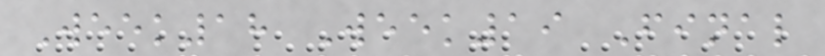Week18 Week19 Final
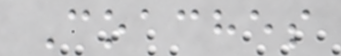Coaches
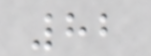82
